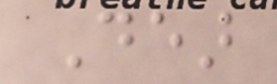Dear
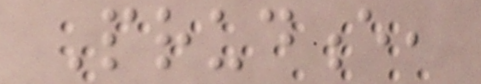Prudence,
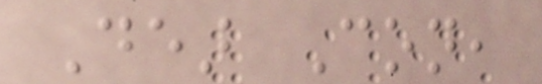Dear Con,
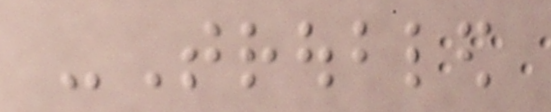-Troubled
